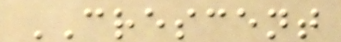CRESCENT
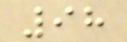98
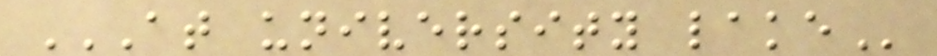AT UNIVERSITY LAKE
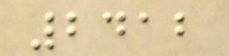2412
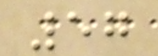57
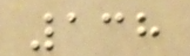138
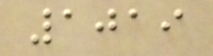1019
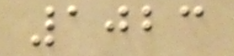1023
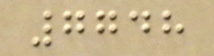7748
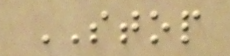STOP
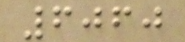6060
